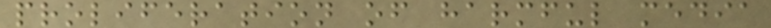proliferation of harmful media
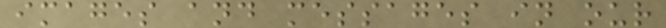images and messages in our
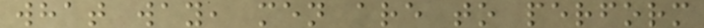what way, men are to perform
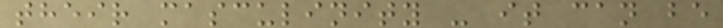their masculinity - it can be
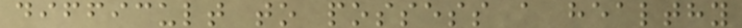difficult to possess a healthy
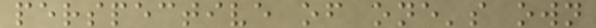perspective of one's own
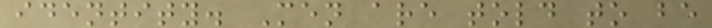identity. Men are told to be
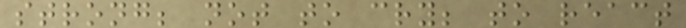strong; not to cry; to react
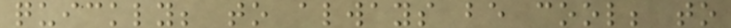quickly; to always be cool; to
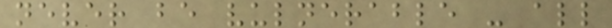never be vulnerable - all
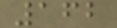162
